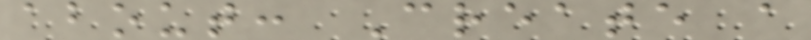about: Create a
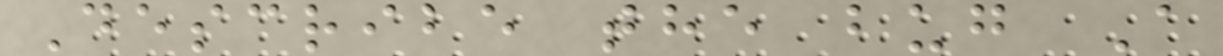Describe the bug A
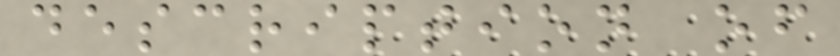description of
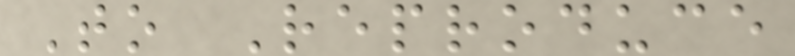To Reproduce
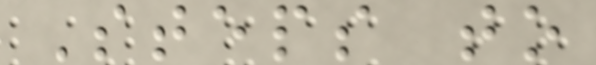Steps to
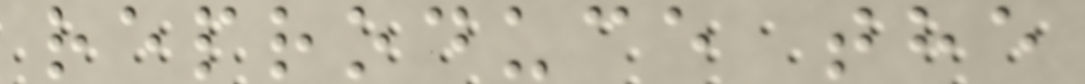reproduce the
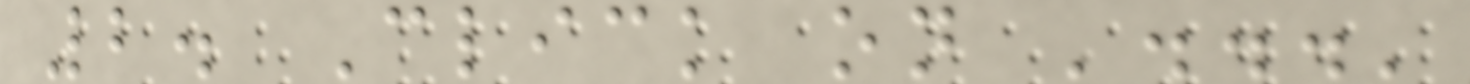2. Click on '...'
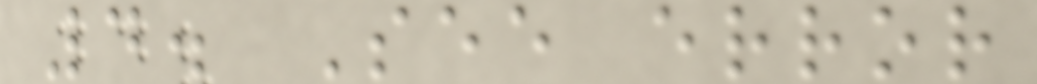4. See error
